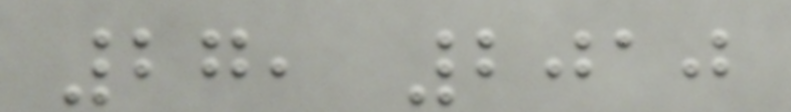27, 2010
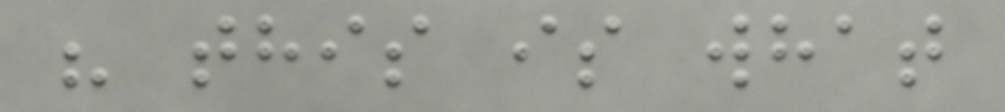" this is what
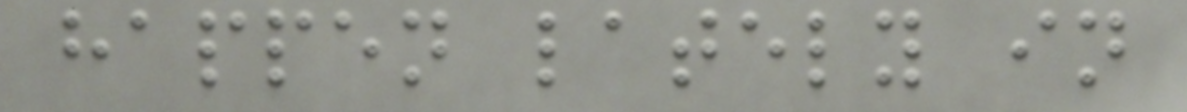happen lately in
